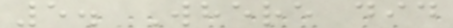5. Where did
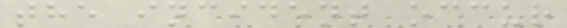the incident occur
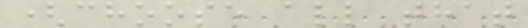(choose all that
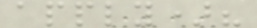apply)?
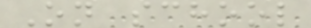On school
